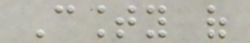County of
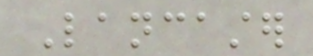Lancaster
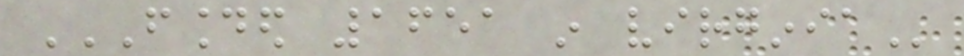FOUNDED 1651 IN VIRGINIA
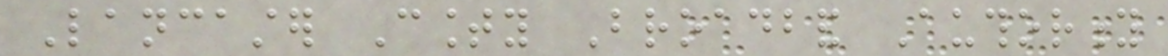Lancaster County Broadband Authority
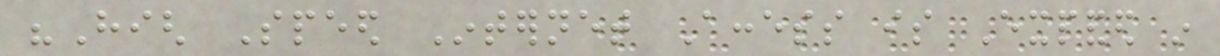"High Speed Internet Access is Expanded in
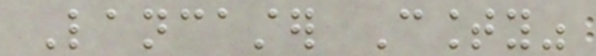Lancaster County"
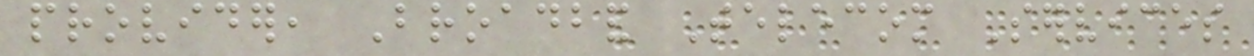provider, Broadband Telecom Services
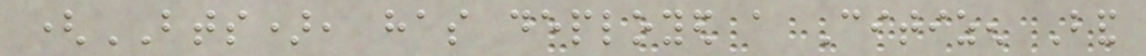(BTS), has deployed a Citizen Band
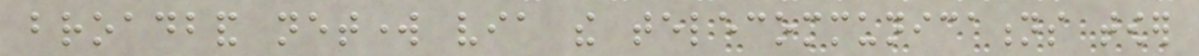broadband network via the telecommunications tower
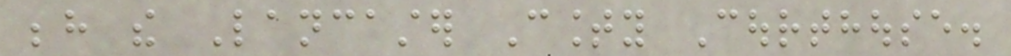behind the Lancaster County Courthouse.
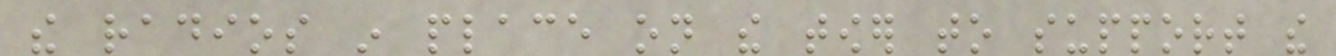the radios in place on the tower to support the
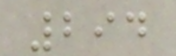294
